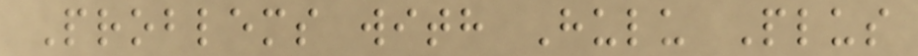Problems with Hulu Plus
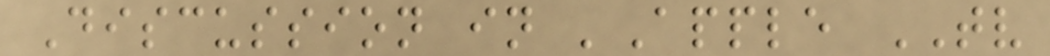Discussion in 'Apple TV
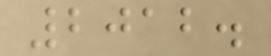2012.
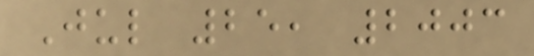Jul 25, 2003
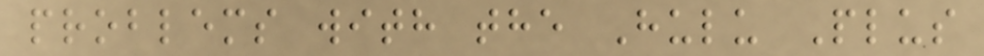problems with the Hulu Plus
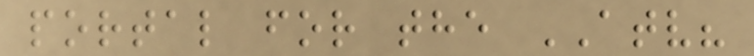portal for the ATV?
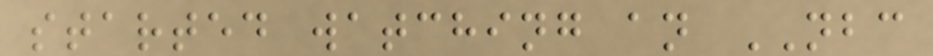started watching an NBC
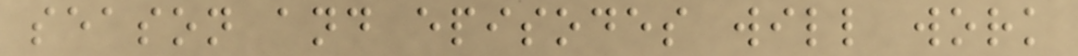season and episodes will work
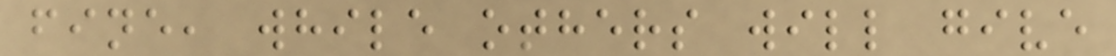fine, while others will give
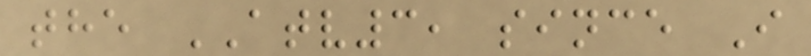the ATV3, since I
